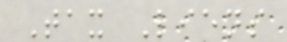Tax Liens
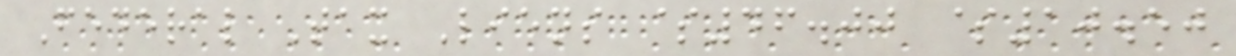Federal Tax Liens $46.00 $10.50
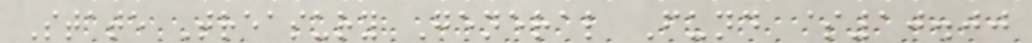State Treasury General Fund $10.00
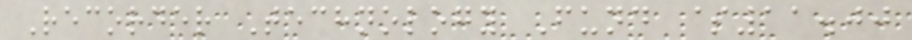Recorder Technology Fund $11.00
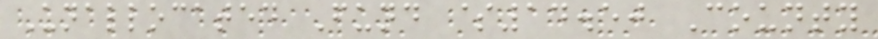Unallocated Fund $14.50 County
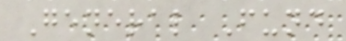General Fund
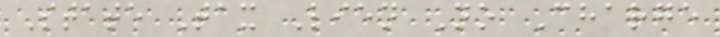State Tax Lien No Charge
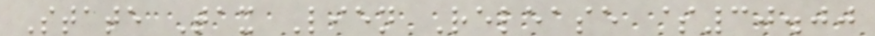State Tax Lien Release $30.00
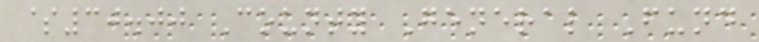$30.00 County General Fund
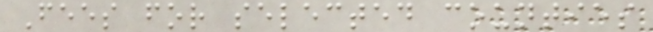Fees for selected counties
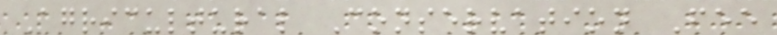Agricultural Conservation Fee
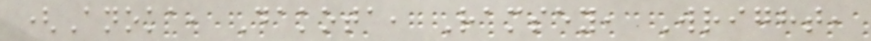(Anoka, Dakota, Ramsey, Wright,
